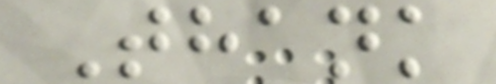Thank
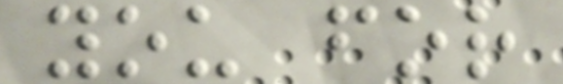you for
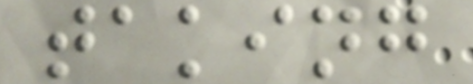taking
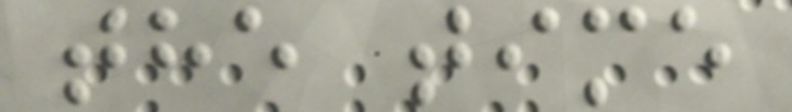the time
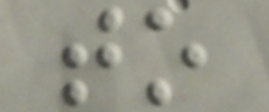to
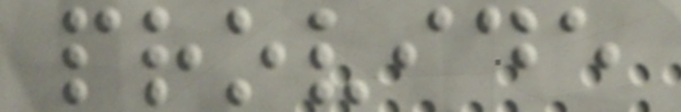provide
